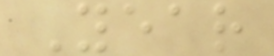Year
